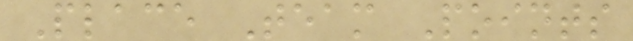Place Team Points
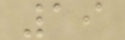19
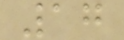17
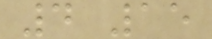4 15
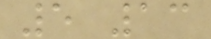5 13
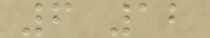6 12
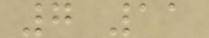7 11
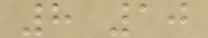8 10
